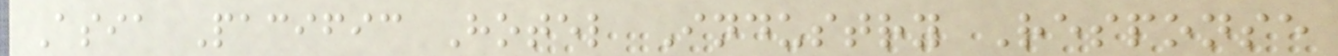Asia Pacific Hotel Industry Response
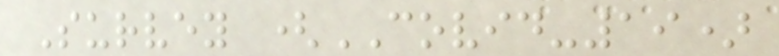Survey (COVID-19)
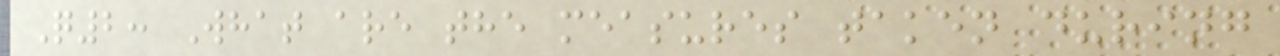Q2: What are the measures taken during
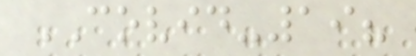COVID-19?
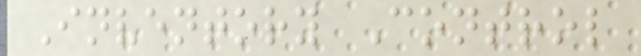Inventory Control
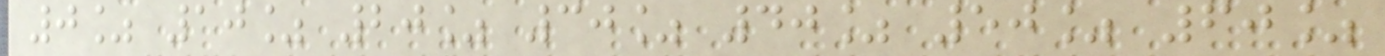0% 10% 20% 30% 40% 50% 60%
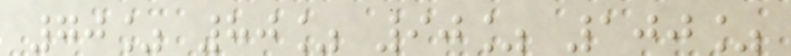70% 80% 90% 100%
